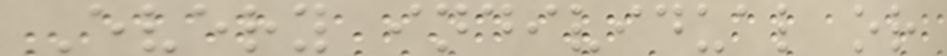Every individual or
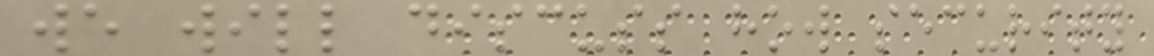we will discuss how security
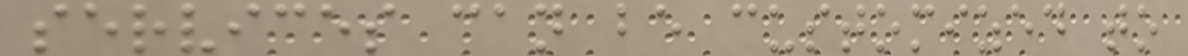services can be customized to
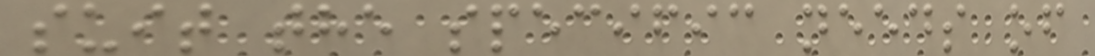suit the specific needs of
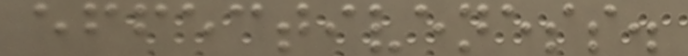effectiveness.
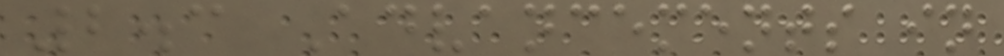2.3 Advancements in
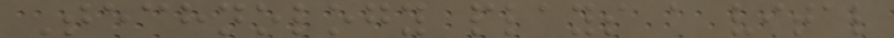Technology plays a vital
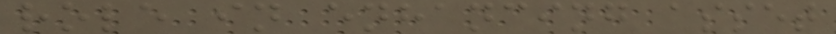role in enhancing asset
